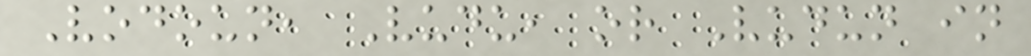Vodoun, Vudu, or Vudun in
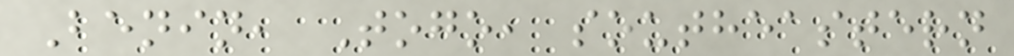Benin, Togo, southeastern
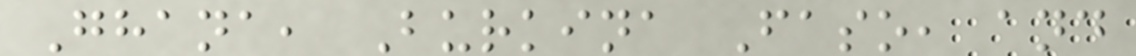Ghana, Burkina Faso, and
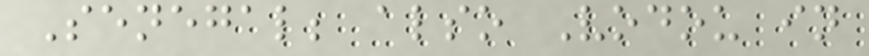Senegal; also Vodou in
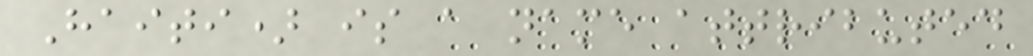Haiti) is a name attributed
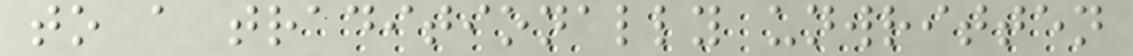to a traditionally unwritten
